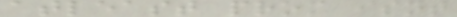atleast prom isnt
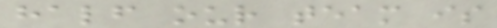half our team is
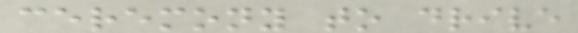ceremony to drive
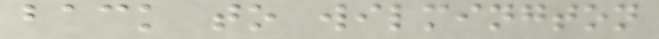back to wilmington
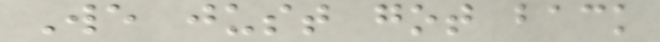We just got back
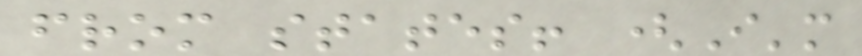from states! (I'm
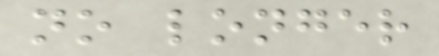no longer
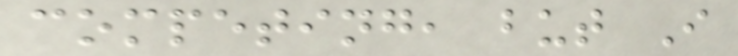competing, but I
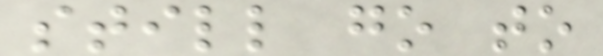still go to
